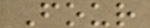Four
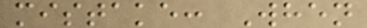mistake: When
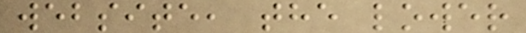website, the lower
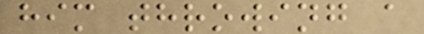him throwing a
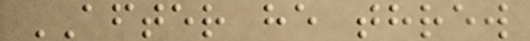AFTER he threw
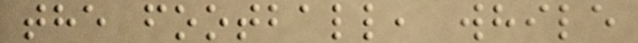the football, while
